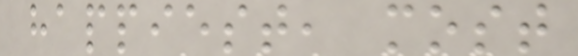happiest, most
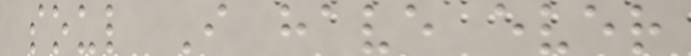soul I have ever
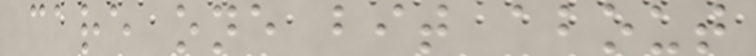care one bit about
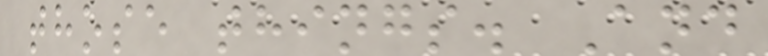those things. And
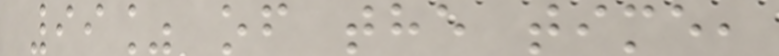99% of the time,
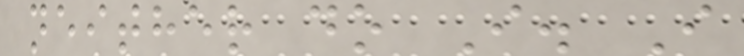neither do I. I
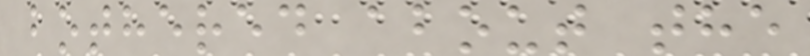bothered about the
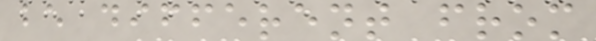be different from
